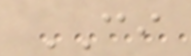CI
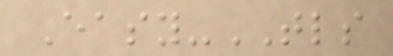Easy-TLS
